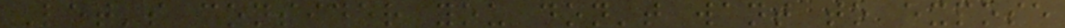Let's consider you don't want to expose
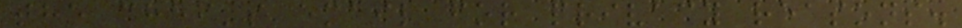the chef's email for privacy reasons.
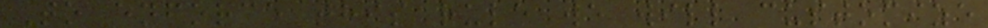To enforce this rule we will customize
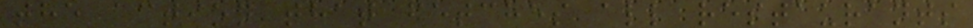the action that fetches all restaurants
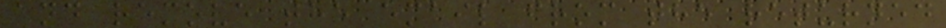and remove the email from the returned
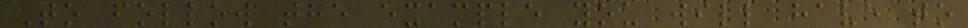To follow the example you will have to
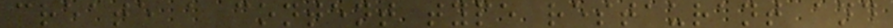create a content type restaurant and
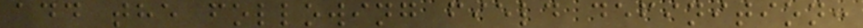add the following field definition:
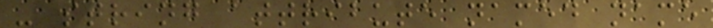- string attribute named name
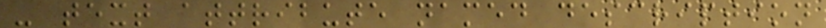- text attribute named description
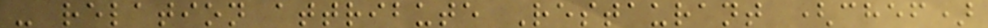- relation attribute Restaurant (chef)
